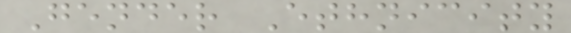Gender Ethnicity
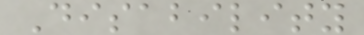Disability
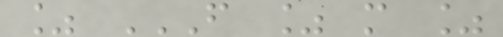% F % M %
